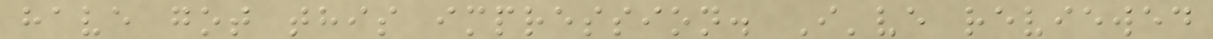have got this impression. I've reviewed
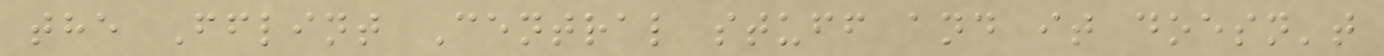the Fflint Central stuff and it doesn't
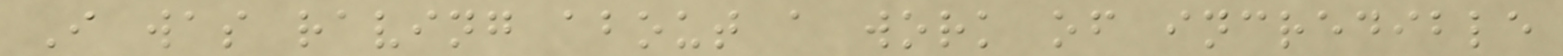I was raving about a work of incredible
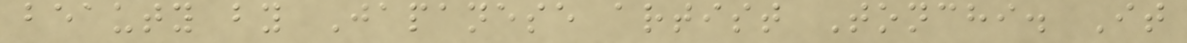beauty by Japanese artist Tonchi. It
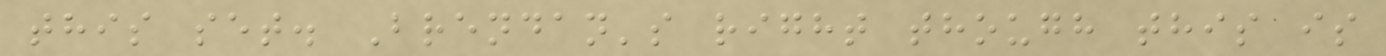this set. Brendan's right though this is
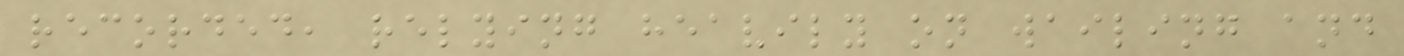recorded, relying heavily on wailing and
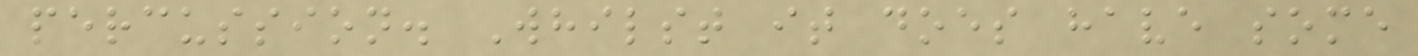percussion. Whilst it does have some
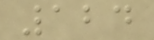124
